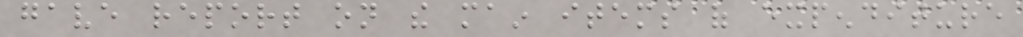gave report on the main items of expenditure
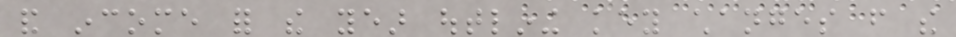and income for the year outlining key changes from the
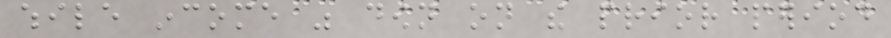while income was down on the prior period
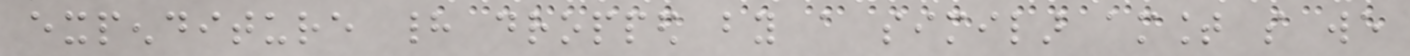expenditure had dropped by a similar amount so we
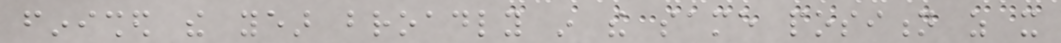finished the year broadly in the same position as it
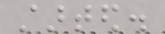started.
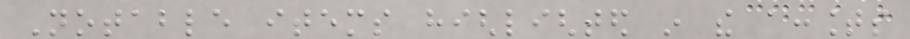Notable items highlighted in the accounts
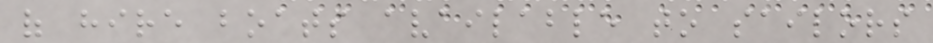of hire boats available to sailors
